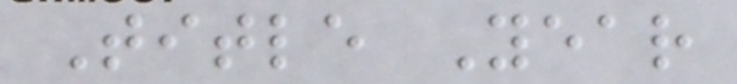Title Year
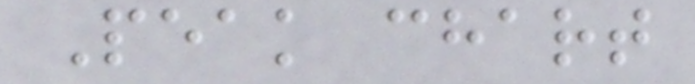Peak chart
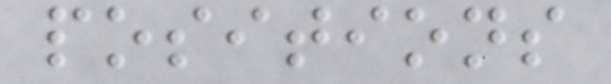positions
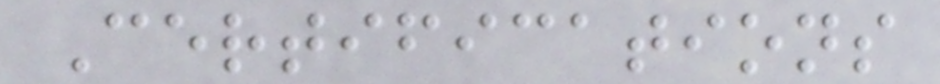Certifications
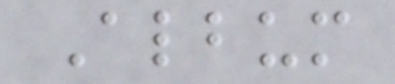Album
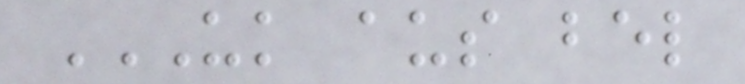UK AUS BEL
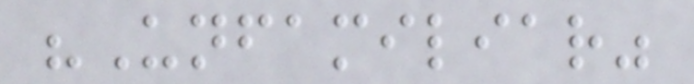"Unfamiliar"
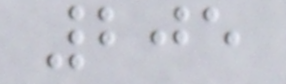205
